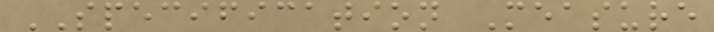SPECIFICATION Measure
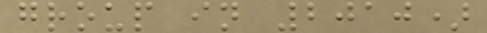group in 2010)
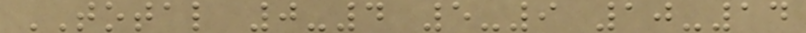TOTAL 0-4 5-9 10-14
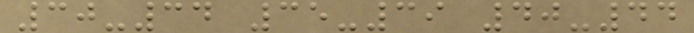30-34 35-39 40-44
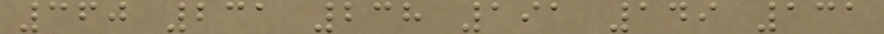360 231 238 191 149 131
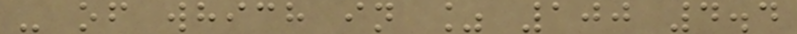- of which in % 100 4.4
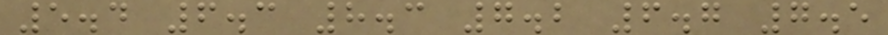5.4 6.3 8.3 7.2 6.7 7.5
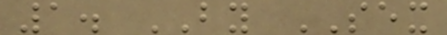1. BY SEX
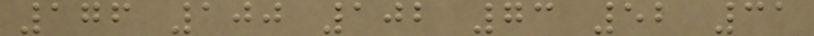176 100 102 73 52 31
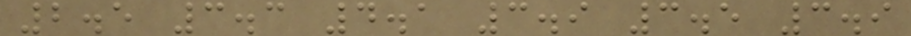2.5 3.3 4.1 3.9 3.5 3.9
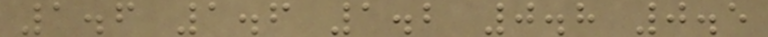1.6 1.6 1.2 0.8 0.5
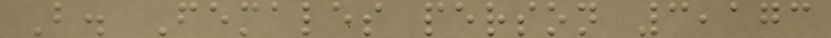B. Females person 3,173
